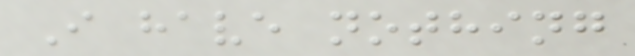I have nothing
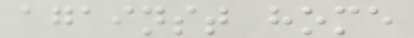against home
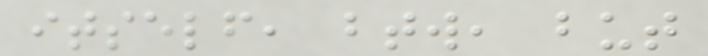itself, btw, but
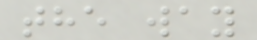the way
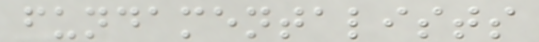fundamentalists
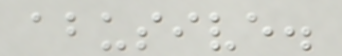abusive.
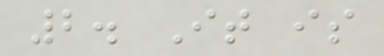2. It is
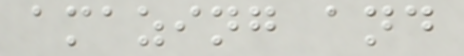amazing and
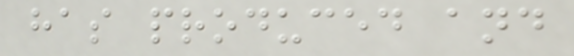has produced and
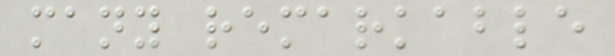many remarkable
